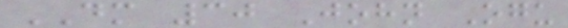DM 30 John Ogu
